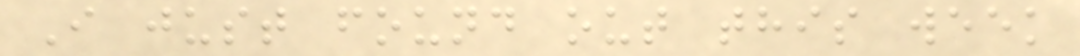I just found out this week
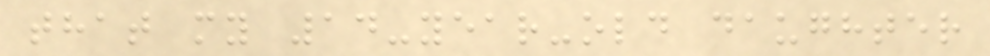that my 14-year-old daughter
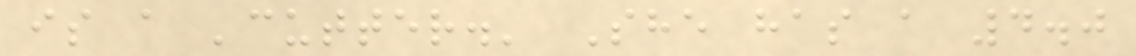is a 'cutter.' She has a 4.0
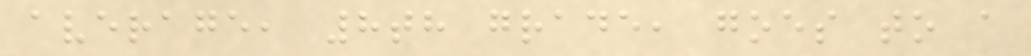average, 8th grade, goes to a
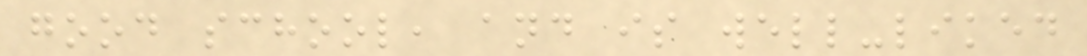good school, and is well-liked
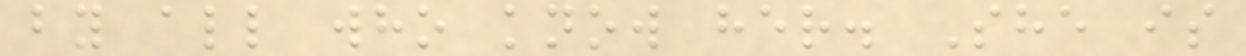by all who know her. She is
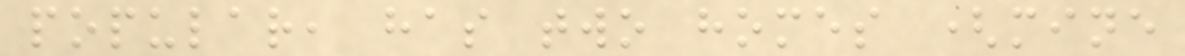popular, has two homes (mine
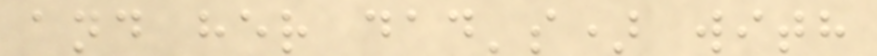and her dad's) with
